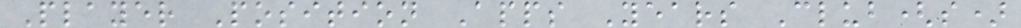Player Position Apps Years Club(s)
